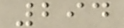294
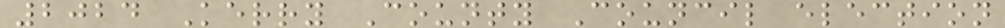2024 Kerry County Council election
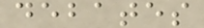debates
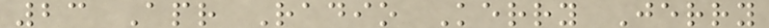23 Apr Radio Kerry Jerry
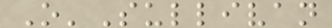O'Sullivan
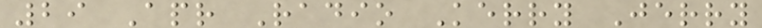29 Apr Radio Kerry Jerry
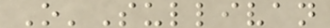O'Sullivan
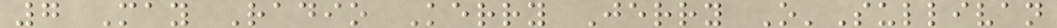7 May Radio Kerry Jerry O'Sullivan
